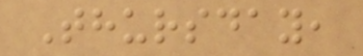Thursday,
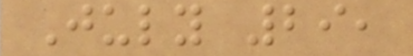July 29,
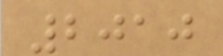2010
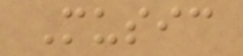Music
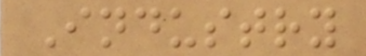Industry
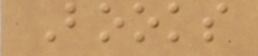Books
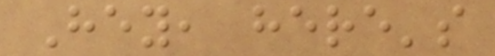Hey, here's
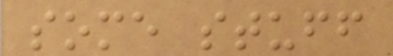some stuff
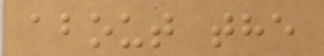about the
